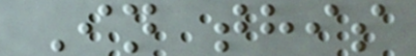In this
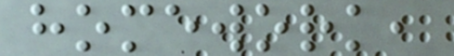homework,
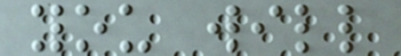you will
